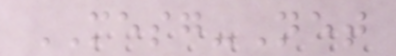MESG-Net
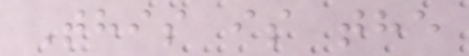This is the
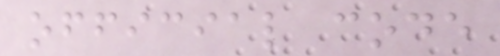official code
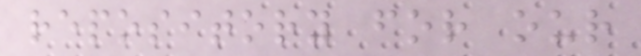repository for our
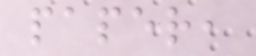paper,
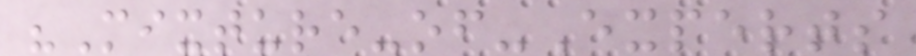"Mixture-of-Experts
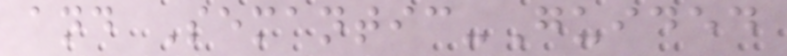and Semantic-Guided
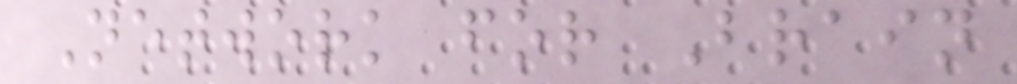Network for Brain
